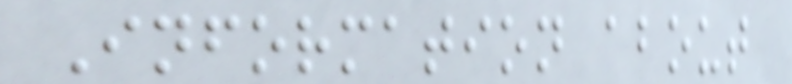Information about
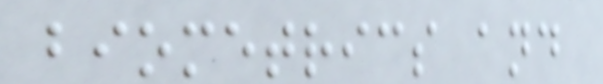biometrics and
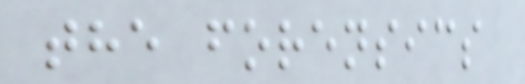the forensics
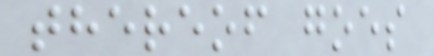thereof goes
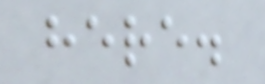here.
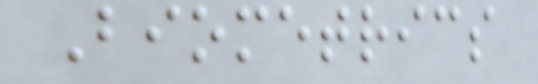Biometrics
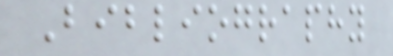Bibliography
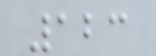123
